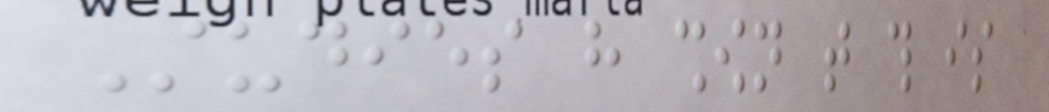Studies have shown that this is
